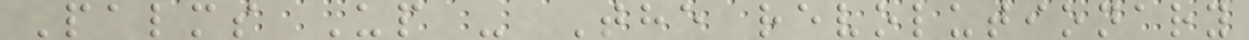Palms Up - The revolutionary
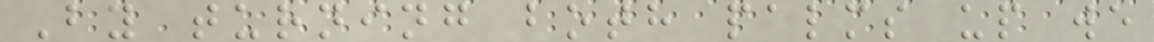By turning both palms up we
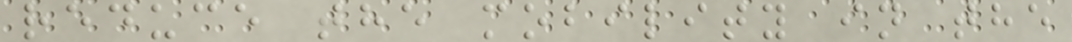reduce the mobility in the
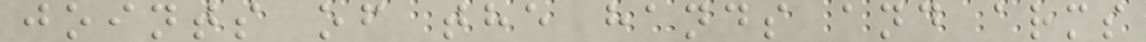joints of the hands and arms
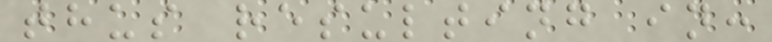thus resulting in:
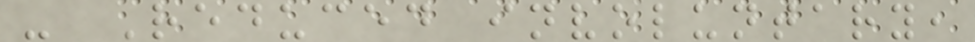- Reduced involuntary,
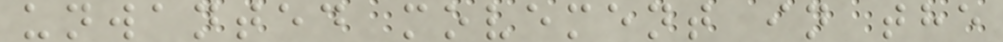unwanted movement in the
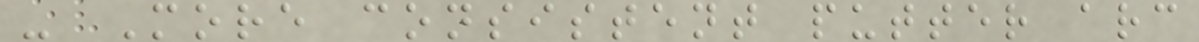- More consistent putter arc
